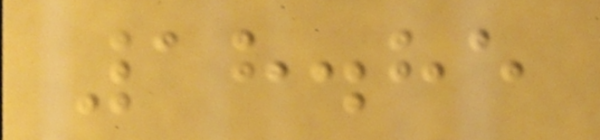18.85
